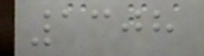1308
